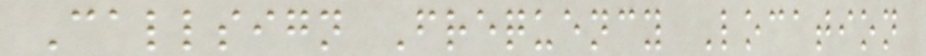Callsign Frequency Location
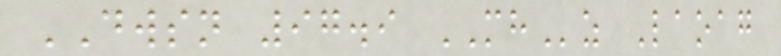DWSN 97.9 MHz Laoag
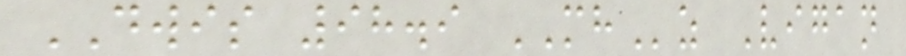DWIS 98.9 MHz Vigan
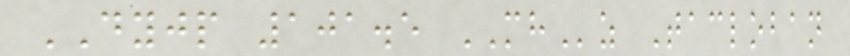DYJP 101.5 MHz Tacloban
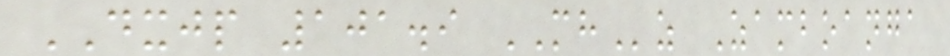DXJP 101.9 MHz Zamboanga
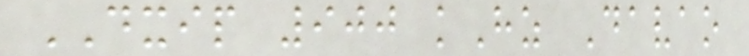DXIP 900 kHz Davao
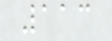113
